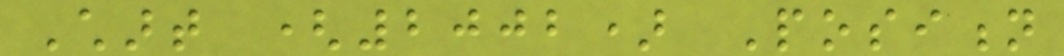Chart (2002) Position
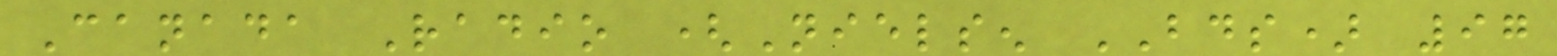Canada Radio (Nielsen BDS) 97
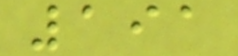191
